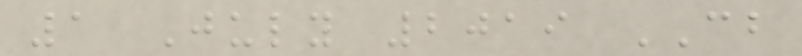1 July 2019 CB
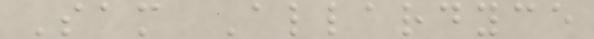Sam Allardyce
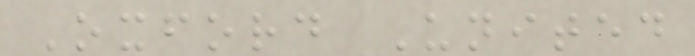Oxford United
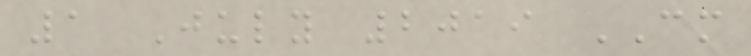1 July 2019 CM
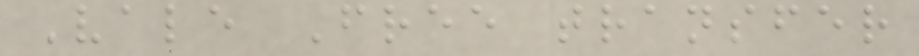Vale Free transfer
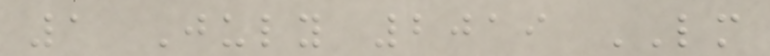1 July 2019 LM
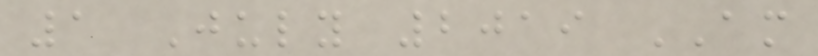1 July 2019 AM
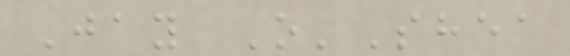Jay O'Shea
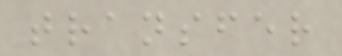transfer
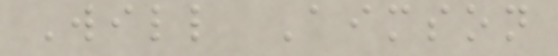Will Aimson
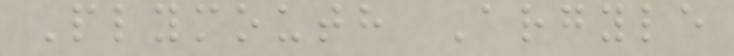Plymouth Argyle
